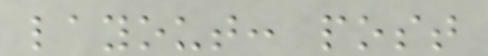layout: post
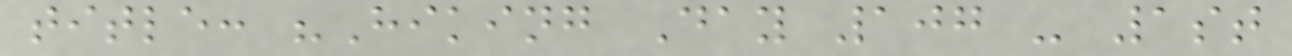title: "Hiking Day 107 - 1st
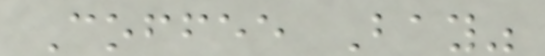Coffee Bay"
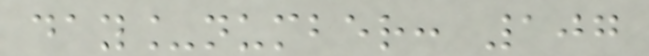day_number: 107
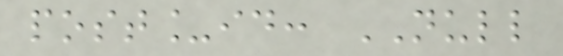post_id: NULL
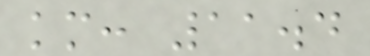km: 11.4
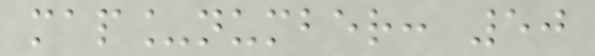map_number: 50
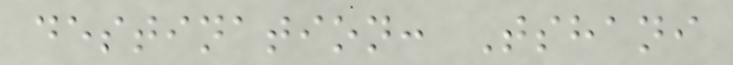destination: Tshani
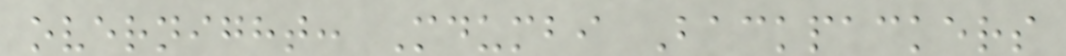overnight: Mdumbi Backpackers
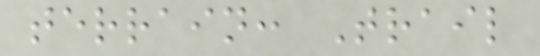terrain: Trail
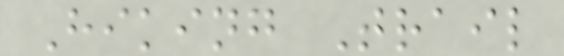Hiking Trail
